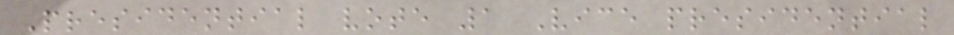Presidential vote 1 Vice presidential
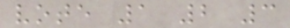vote 1 2 3
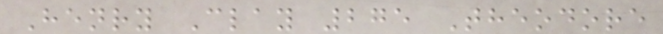Henry Clay 275 Theodore
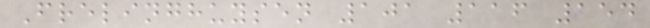Frelinghuysen 101 116 154
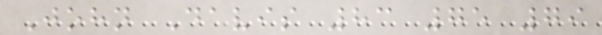John Davis 83 75 79
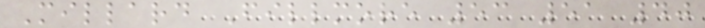Millard Fillmore 53 51 40
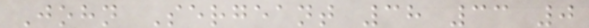John Sergeant 38 33 0
